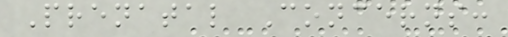Prenatal Concerns:
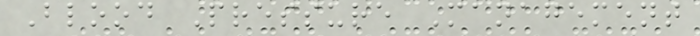Blood Pressure Management
